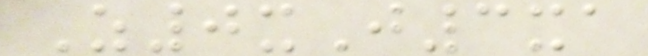Z0xJ3xa
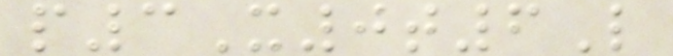p3X0t6L
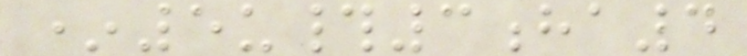*5u#3ha4
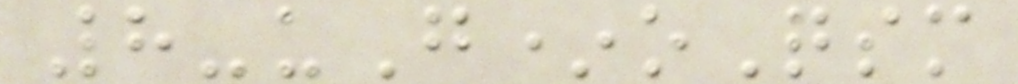8-uG*oQsm
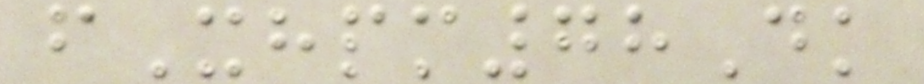fXhpm78Dk
